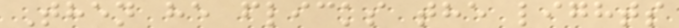Then he flicks the lights
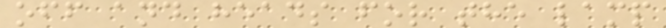off and heads for the lamp
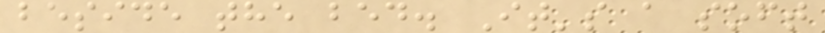beside the bed. It's a soft
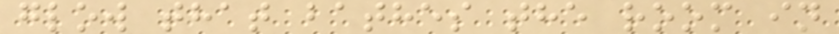glow that bathes the room in
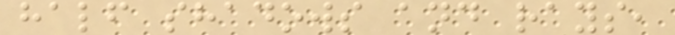half shadows and rays,
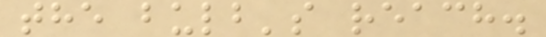the bulb's reach.
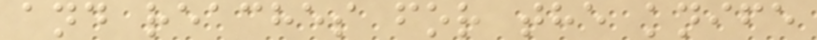and reaches for the knife
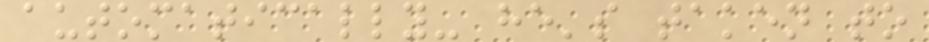automatically- he's taken to
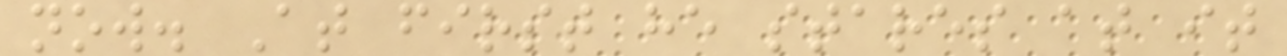now. At first he stares at it
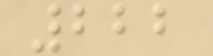222
